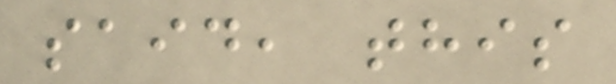said, this
